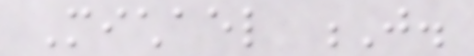Michael J.
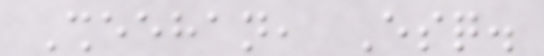Sheehan, Esq.
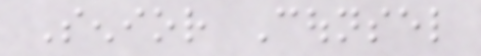Senior Counsel
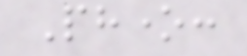Phone:
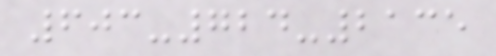603-724-2135
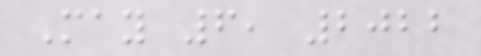May 6, 2022
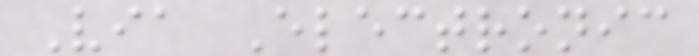Via Electronic
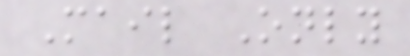Mail Only
